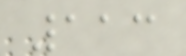113
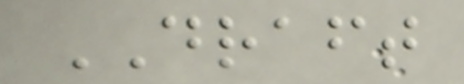DRAFT
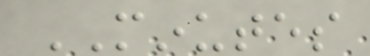MINUTES
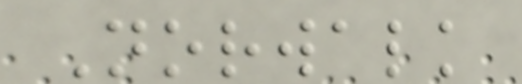Norwalk
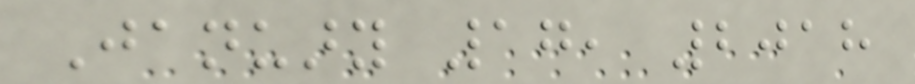January 17, 2018
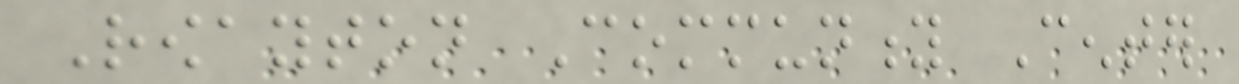Rowayton Community Center
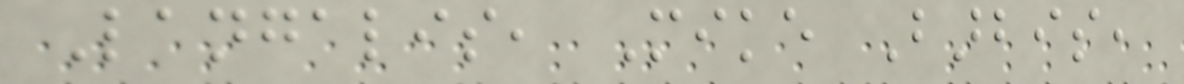Langalis, Mike Barbis,
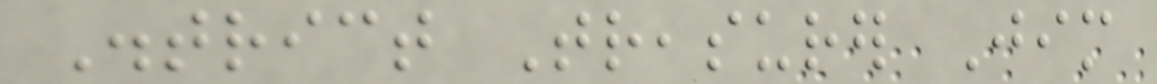District Treasurer Jim
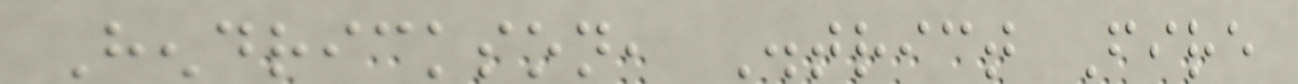Hendrickson, District Fire
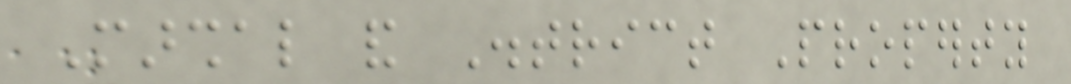Marshal and District Property
